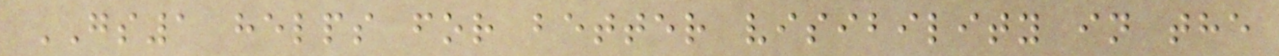GS1 helps for better visibility in the
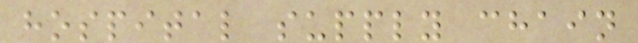hospital supply chain
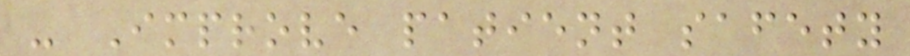- Improve patient safety
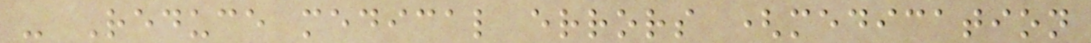- Reduce medical errors (medication
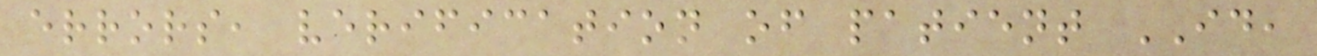errors, verification of patient ID,
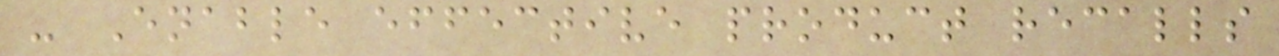- Enable effective product recalls
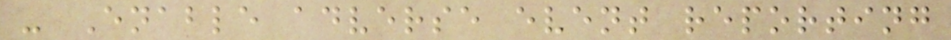- Enable adverse event reporting
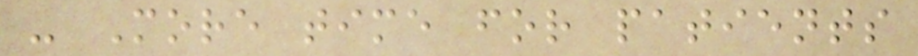- More time for patients
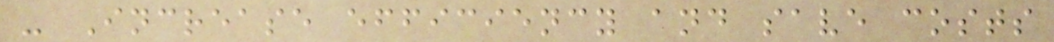- Increase efficiency and save costs
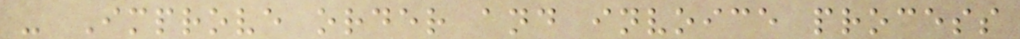- Improve order and invoice process
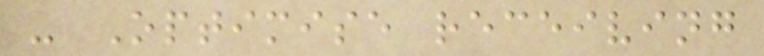- Optimise receiving
